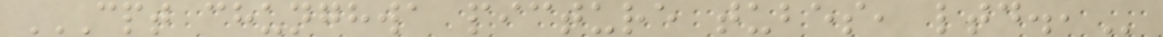CPT CHUNGHWA PICTURE TUBES, LTD.,
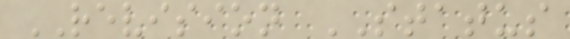REVISION STATUS
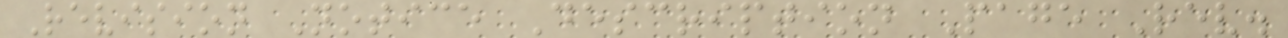Revision Notice Description Page Rev.
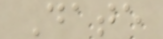Date
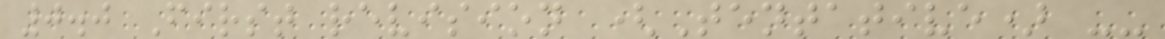0.0 First revision (Tentative) --
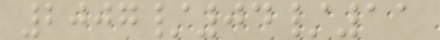2007/04/11
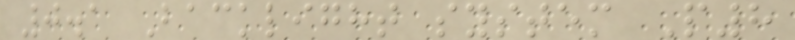0.1 Backlight system P8
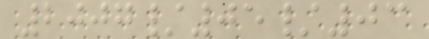2007/05/03
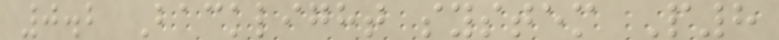0.2 Backlight system P8
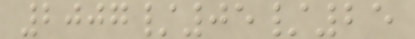2007/05/25
